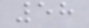58
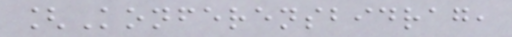[Konferensbidrag,
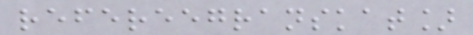refereegranskat]
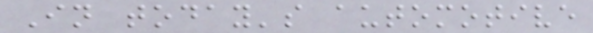In today's automotive
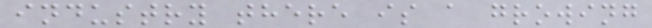industry there is a growing
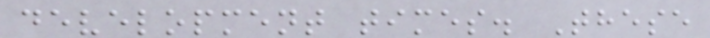development times. These
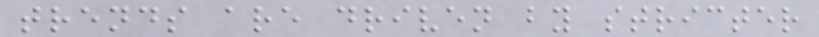trends are driven by stricter
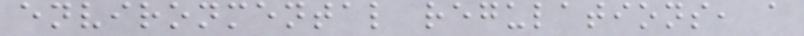environmental regulations, a
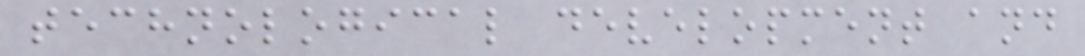technological development and
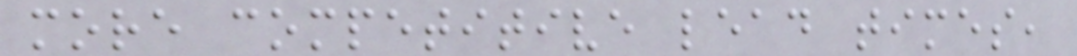more competitive lead times,
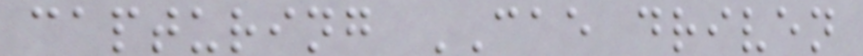capturing CAE driven
